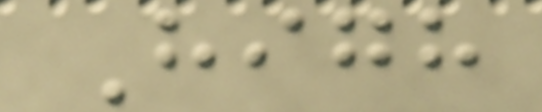High
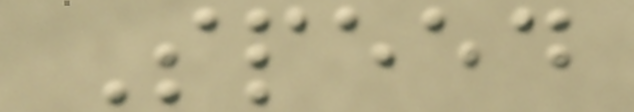Speed
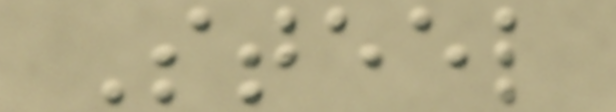Steel
